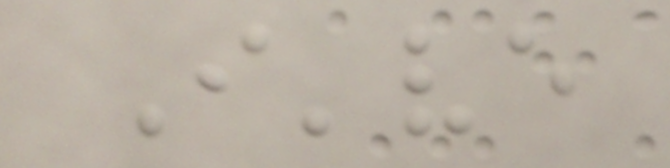I've
